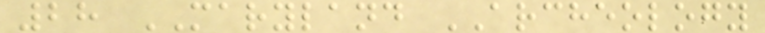28 MARYLAND ARCHEOLOGY
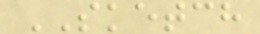SKETCH
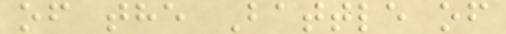of the Battle of
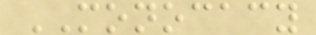MONOCACY
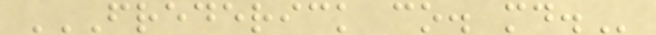FREDERICK CO. MD.
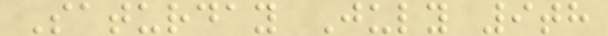Saturday July 9th
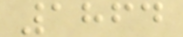1864
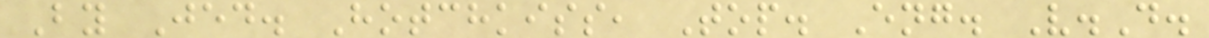By Jed. Hotchkiss, Top. Eng. V.D.
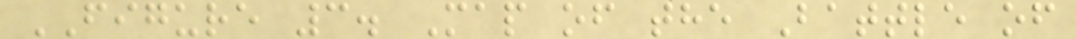FIGURE 3. Map of the Battle of
